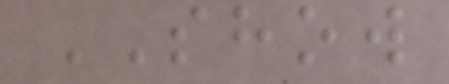SHOW
